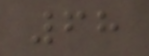68
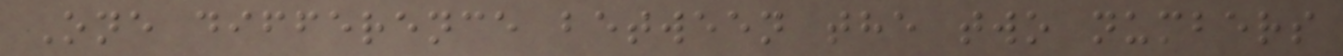One difference between the two numbers
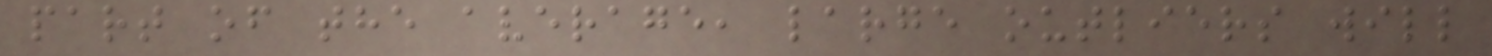part of the average, large outliers will
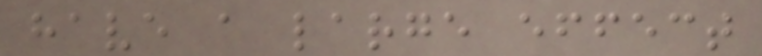have a large effect
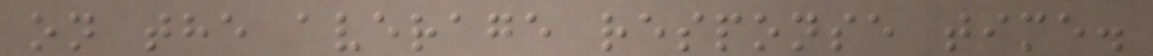on the average response time.
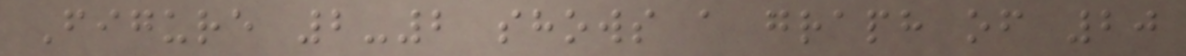Figure 2-2 shows a graph of 20
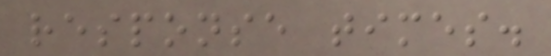response times.
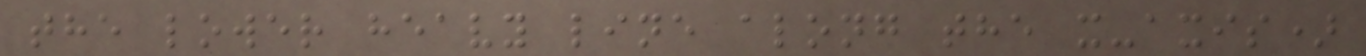the lower heavy line along the x-axis)
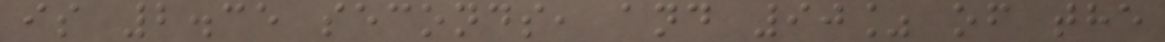is 2.35 seconds, and 90% of the
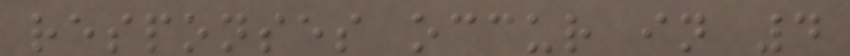responses occur in 4
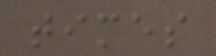times
